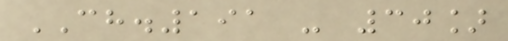CH.191 - 30]
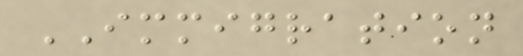IMMIGRATION
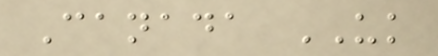Canada UK
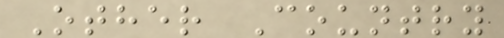Other Country
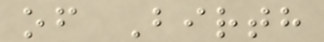of Birth
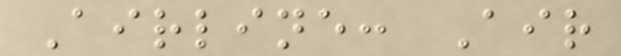Airline: Air
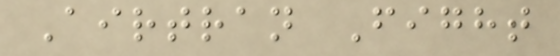Airtran Fight
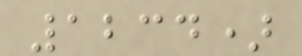1234)
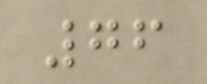76
